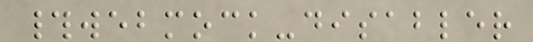#webmock-disabler
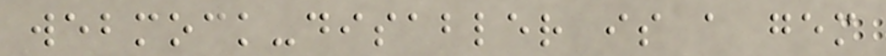webmock-disabler is a gem
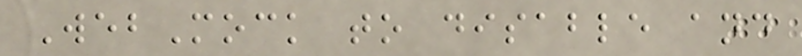WebMock to disable and
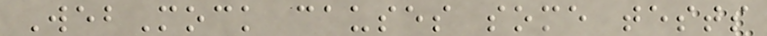WebMock causes some tests
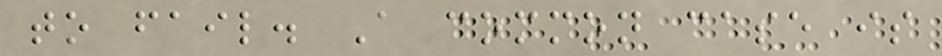to fail. A common case is
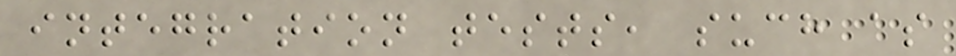integration tests, such as
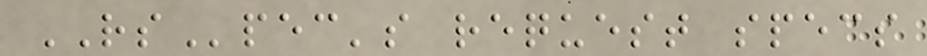RSpec's request specs
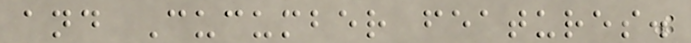and Cucumber features.
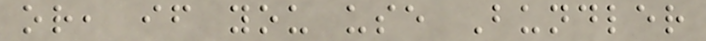or, if you use Bundler
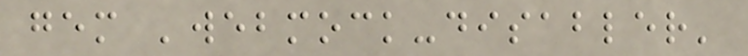gem 'webmock-disabler'
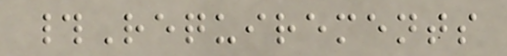#Requirements
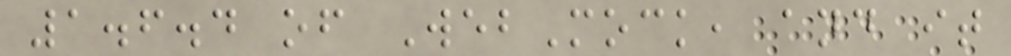1.6.4 of WebMock, and it
